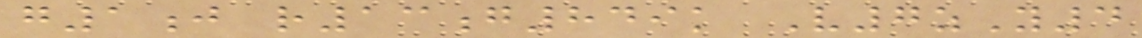g1j r13g849k V7zY4
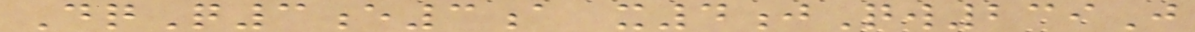DqQ3e3a x4jQw239J
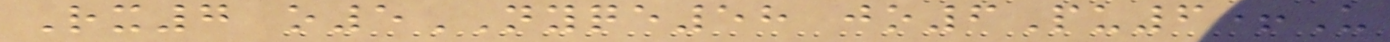Rx7 o5NYQE58 jo6Pu6+U
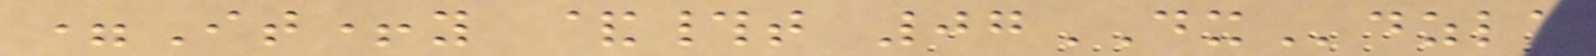=It+y &#t 07DXdzla
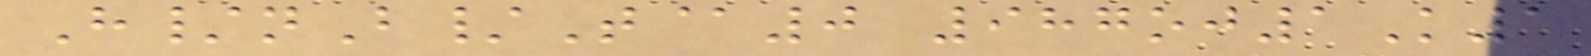H/nB/T@0 987oj1K1
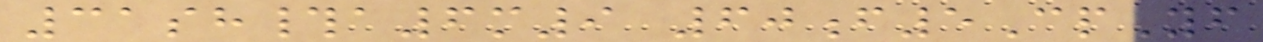31sh#a6m9 60f5CpYf
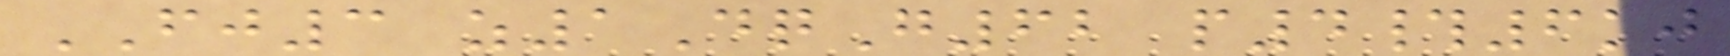FJ3 z1DqG62 p4#6kj
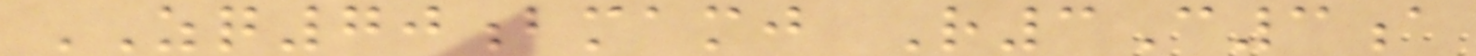ZQ70bmamj R3C3a
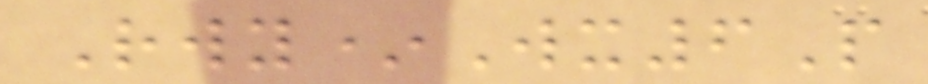Rwy*Wx6P
